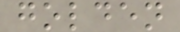golden
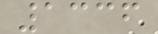1336
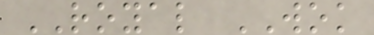ROYAL WOK
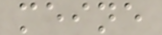meine
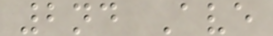2nd Ave
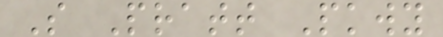S Pratt Pkwy
